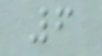6
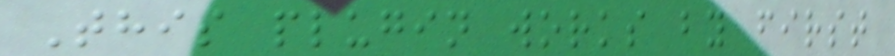This plugin works by first
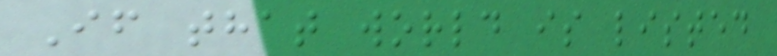If that world is listed
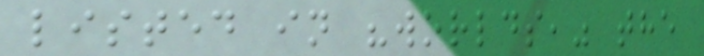listed in "worlds," the
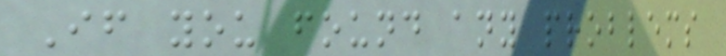If you found any problems
